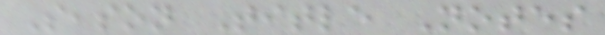Season Title Notes
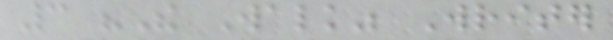3 "The Walk" Writer
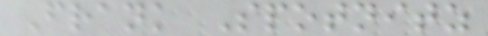Frank Spotnitz
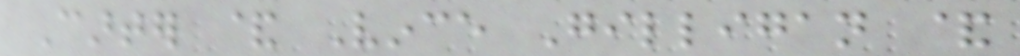Carter & Vince Gilligan &
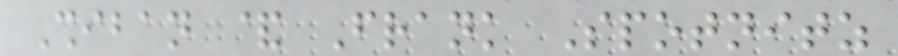Shiban & Frank Spotnitz
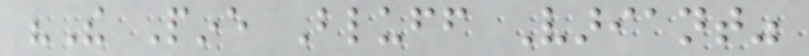"The Pine Bluff Variant"
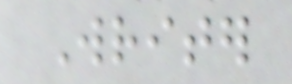Writer
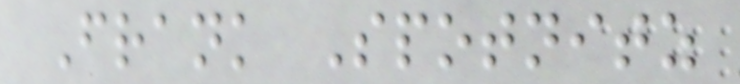Frank Spotnitz
